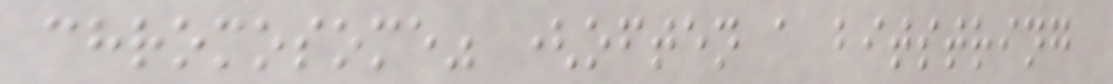chromosome" (often a bitstring
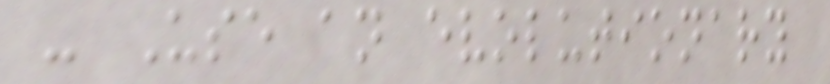- Use an evolutionary
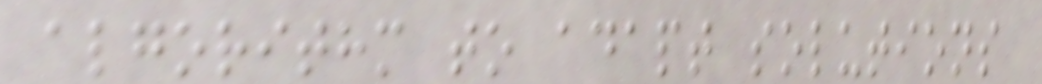algorithm to adapt solutions
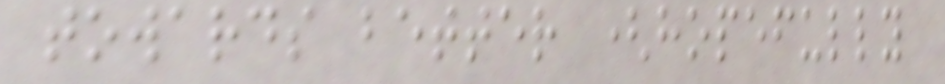towards better (hopefully
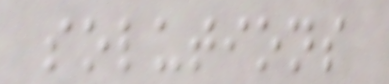solutions
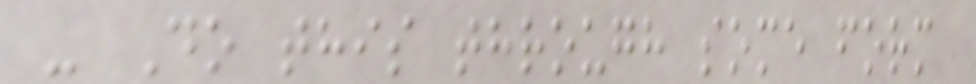- Do this through some form
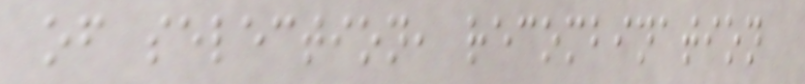of selection, recombination
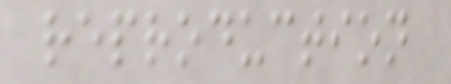reproduction
